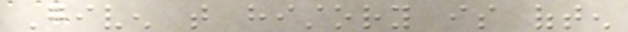Given that history is often
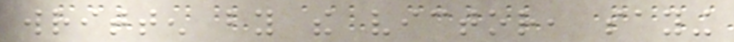written by the victor, saying
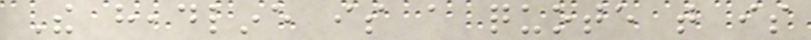The headline is a quote that is
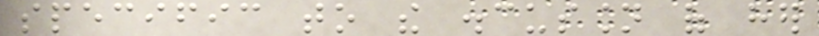specific to the discussion of her
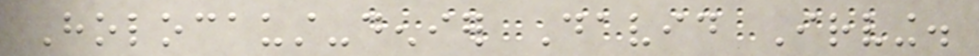Holocaust-denier David Irving.
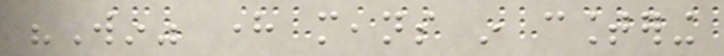"Win" here means in countering
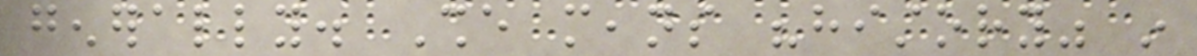generally. She means "history" in
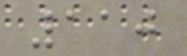110
